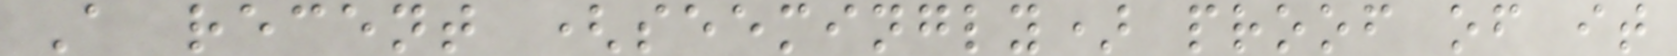A recent (seemingly) proof of it
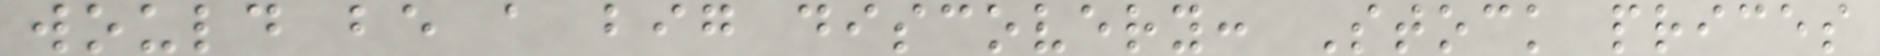would be a big discovery: Stock prices
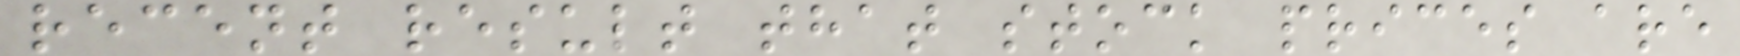recent result that stock prices are
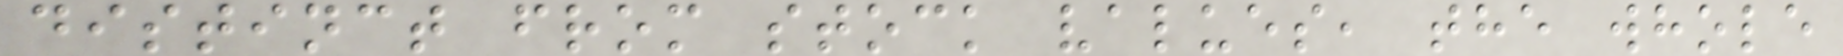distinct from stock values, the whole
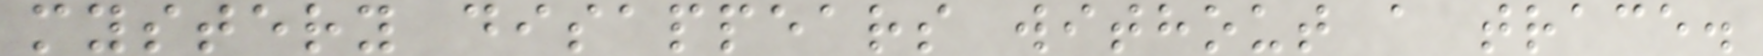mystery disappears without a trace.
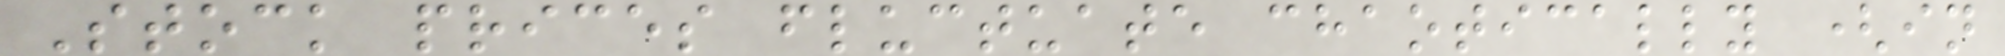Stock prices fluctuate chaotically (in
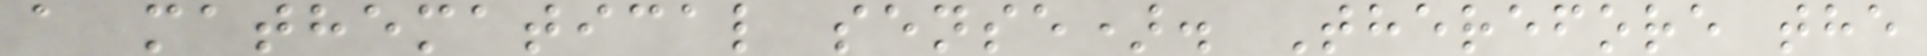a mathematical sense). Therefore the
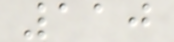110
